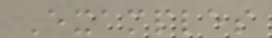Examples
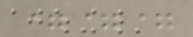===
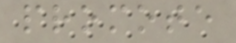promote
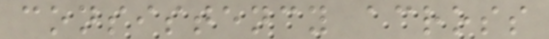consistency across
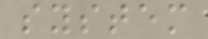system
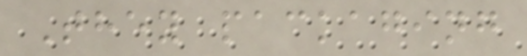They packaging
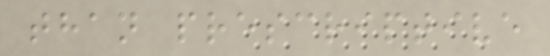than prescriptive
